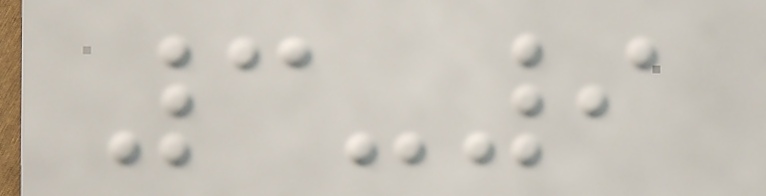3-9
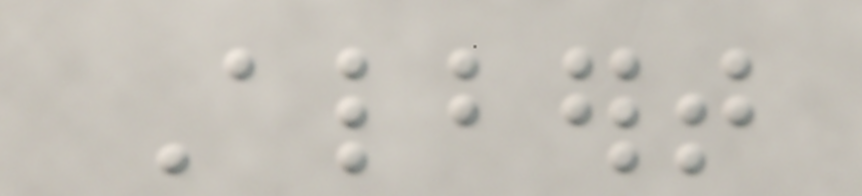Albert
